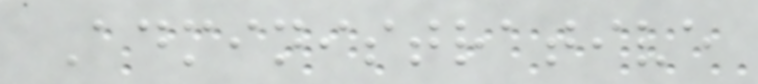Administrative
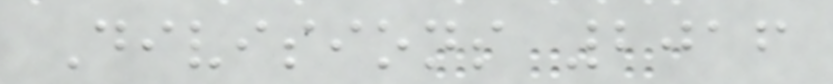Divisions 2016
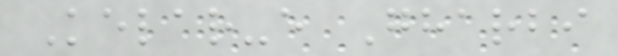Kelar-e Gharbi
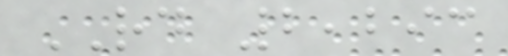RD 2,293
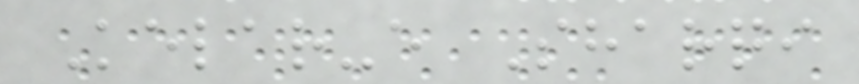Kelar-e Sharqi
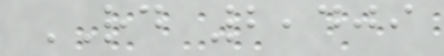RD 2,409
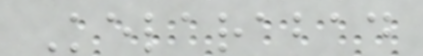Kelarabad
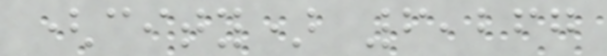(city) 6,267
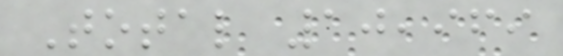Total 10,969
